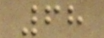68
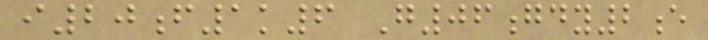i20f1k6 G06gdy2e
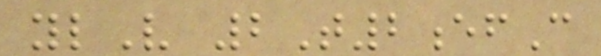ylV 2T2efC
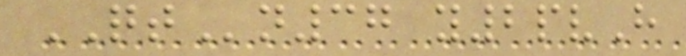QTn37 y2pvH
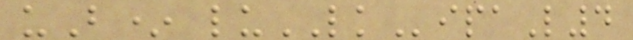uB* luLKipaL4
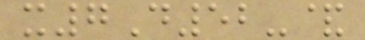x7D52-&
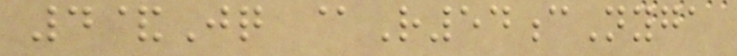4&Jq @R54cNyga
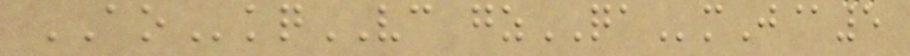AOkqVC gzQAmJ@5
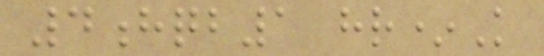4hqb1 hr*K
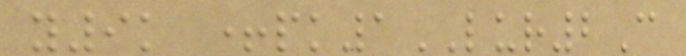y9k +pk1LUR2C
